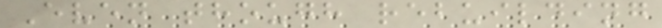Even though rebuilding
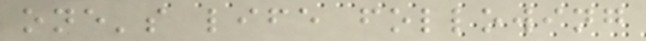one's life following
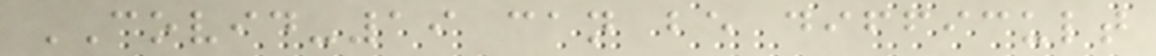COVID-19 can be difficult
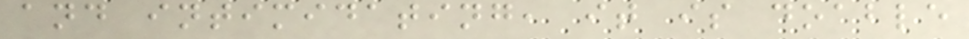and intimidating, it is doable
